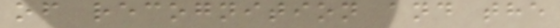of recognition and the
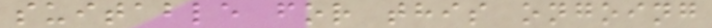suitable for this ongoing
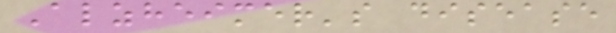Alzheimer's disease
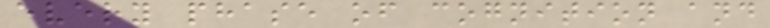every phase of cognition and
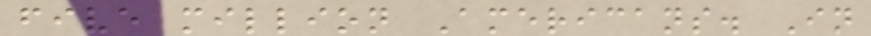five million Americans. In
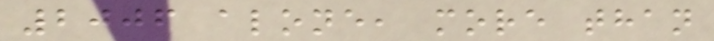2006 alone, more than
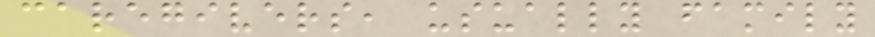caregivers, usually family
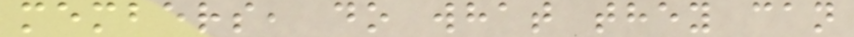members, do what they can
